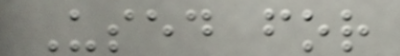Used for
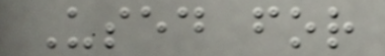Used for
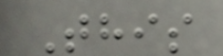This
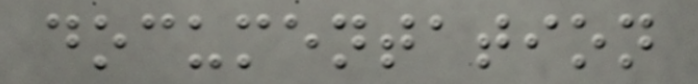documentation
